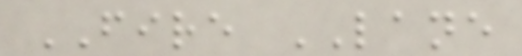FIRE LANE
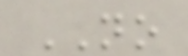NO
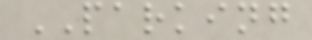PARKING
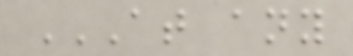AT ANY
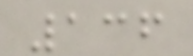136
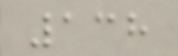138
